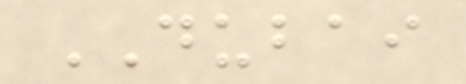DUBAI
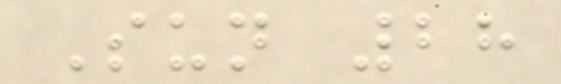Sun 28
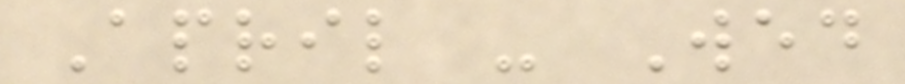April - Wed
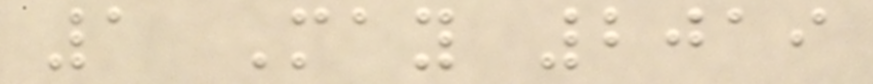1 May 2019
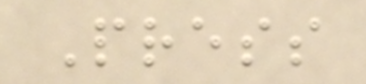Press
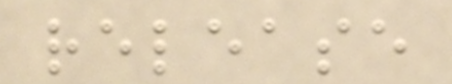release
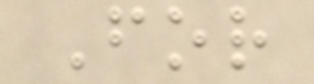For
